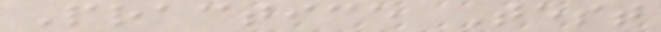Practice Test
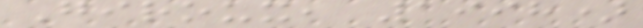Giroux, 1998)
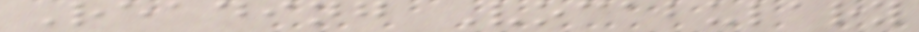Reading Vocabulary
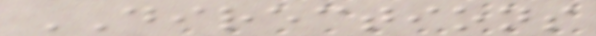DIRECTIONS
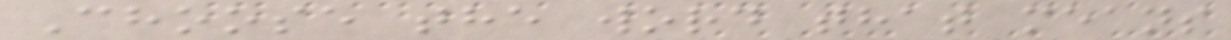Choose the word that means
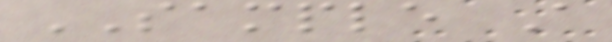SAMPLE A
